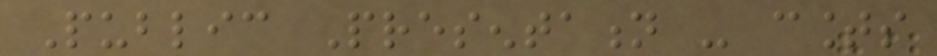Public Presentation - counts
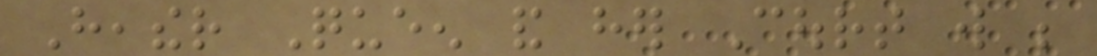Heather Queen and her Court will be
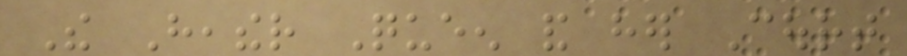The Heather Queen and her Court
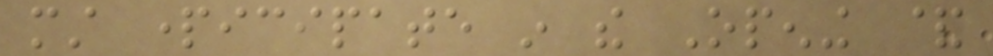must participate in the Opening &
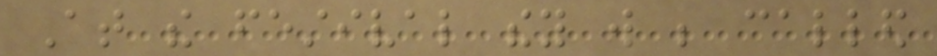At the festival they will be called
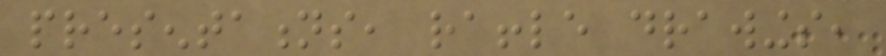presentations, raffle drawings,
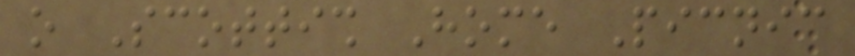o Scottish Home Picnic
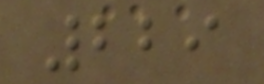229
